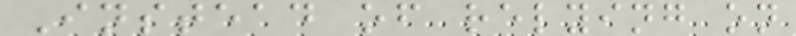Instead of relying on
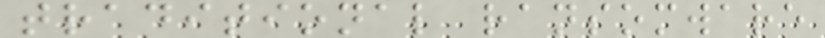traditional ransomware
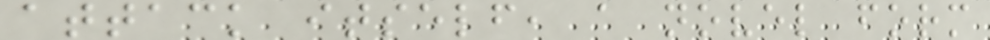attack itself, a novel form
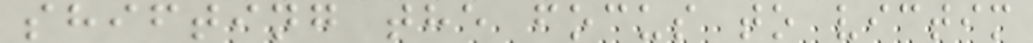shifting the focus to victim
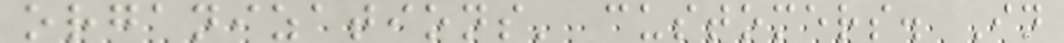organizations' customers. In
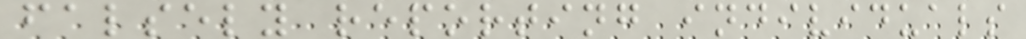falsely reporting individuals
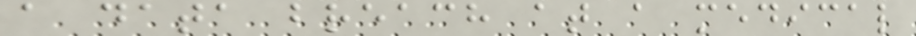a data breach at a medical
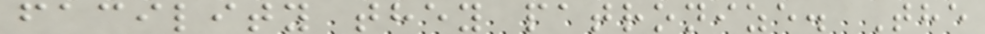facility they patronize. The
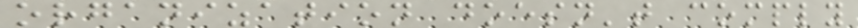organization doesn't comply
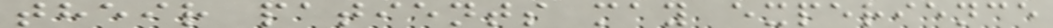their patients may experience
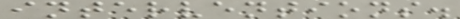interventions.
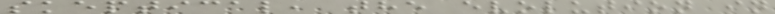skeptical, the evolution in
